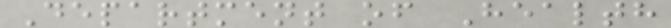Department of Health
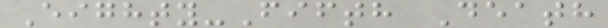Eighty-Fifth Death
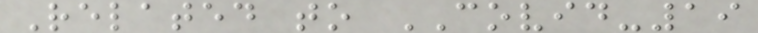Related to COVID-19
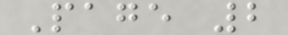Page 2
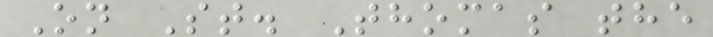On St. Thomas the
